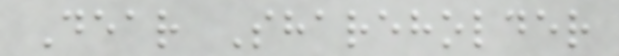Dear Shareholder
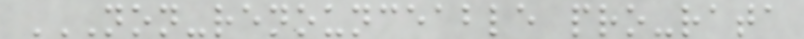NON-RENOUNCEABLE PRO-RATA
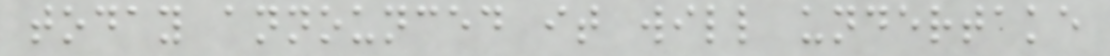today announced it will undertake
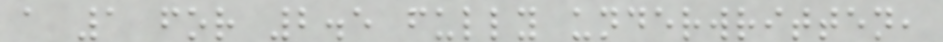a 1 for 2.5 fully underwritten,
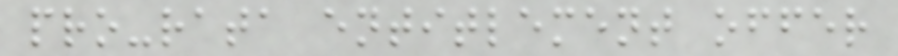pro-rata entitlement offer
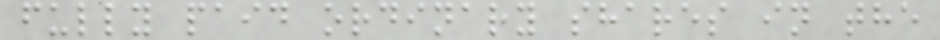fully paid ordinary shares in the
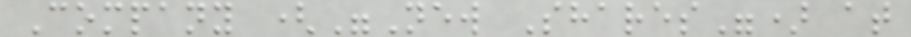Company ("New Shares") at
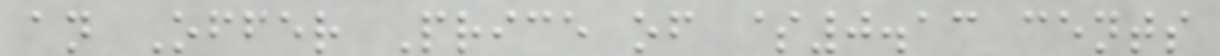an Offer Price of $0.13 cents
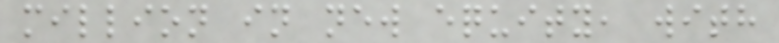million in new equity, with
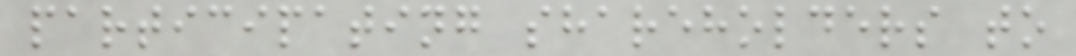participating shareholders to
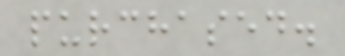purchased.
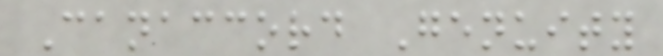Canaccord Genuity
